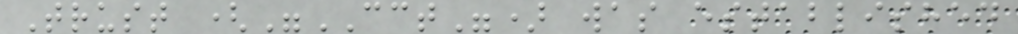Trust ("CCT") was established
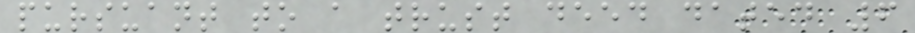pursuant to a trust deed dated 6
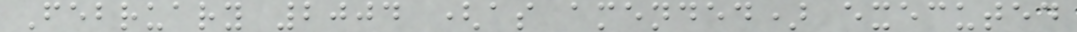February 2004 (as amended) executed
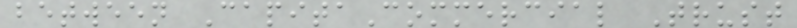between CapitaCommercial Trust
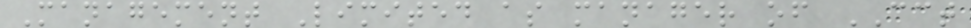Management Limited as manager of CCT
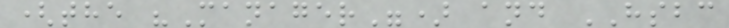(the "Manager") and HSBC
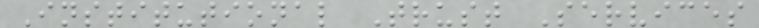Institutional Trust Services
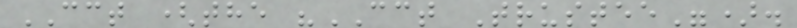CCT (the "CCT Trustee").
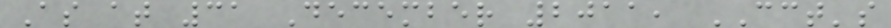As at 31 December 2011, CCT's
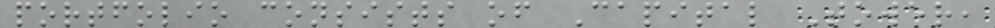portfolio consists of Capital Tower,
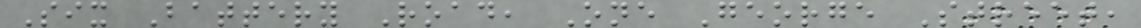Six Battery Road, One George Street,
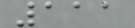111
